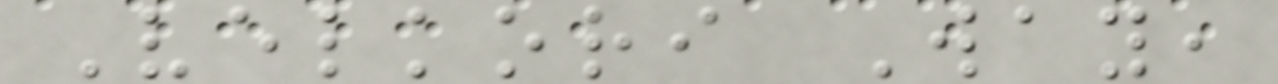Velkori Way,
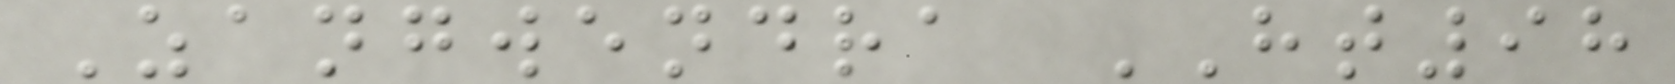Zangwendra HT98
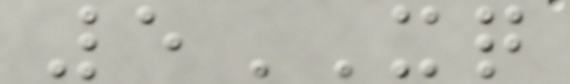5XQ
